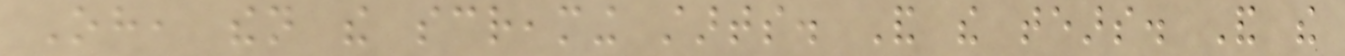Oh, then the screaming starts. And the tears. And the
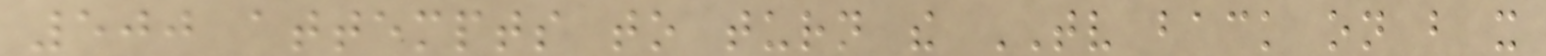500 attempts to turn the TV back on but it
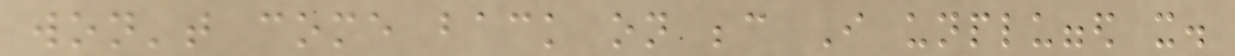won't come back on because I unplugged it.
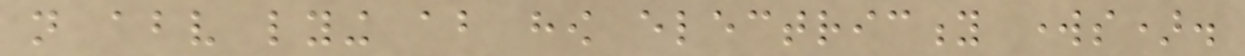not above lying about how electricity works).
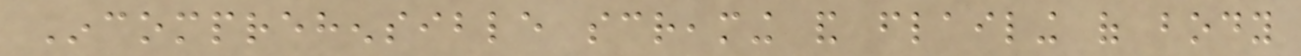Incomprehensible screaming and flailing of body
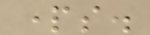parts.
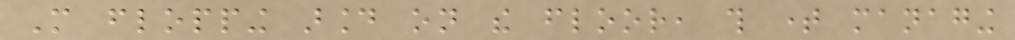More flopping around on the floor, this time managing
